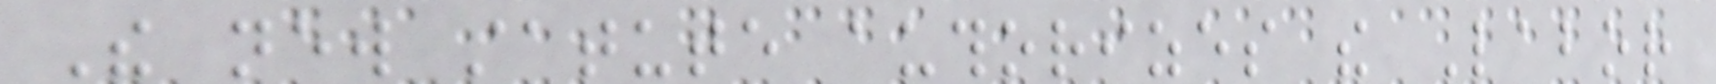The new statute authorizes the Labor
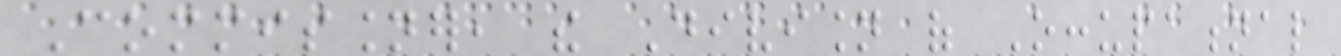Commissioner, the Division of Occupational
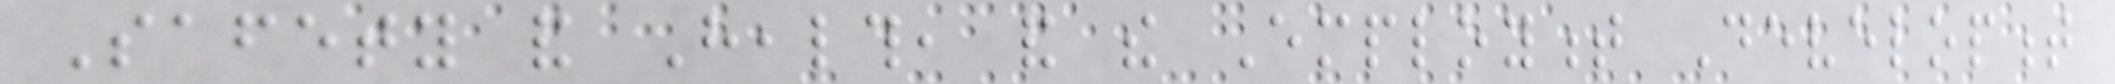Safety and Health, and the Employment Development
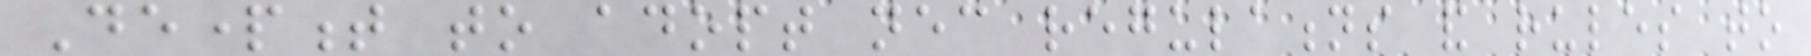Department to adopt necessary regulations and rules to
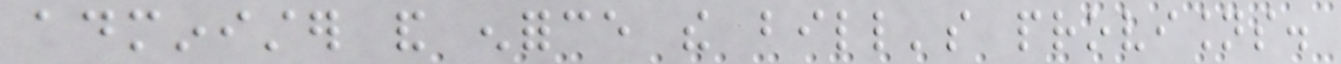administer and enforce the bill's provisions.
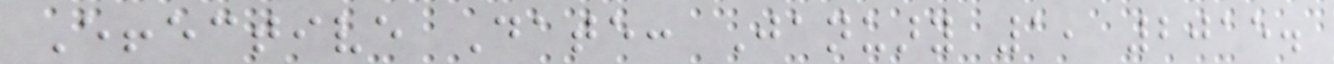Effective Date: January 1, 2015.
